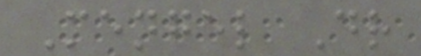Mengel Dr
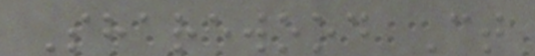Sharewood Ct
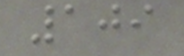109
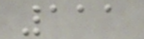111
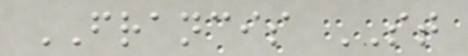FRANCIS ST
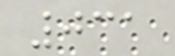031
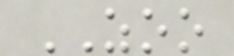ZOO
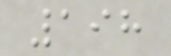198
